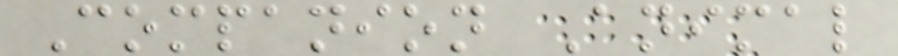Companion Animal
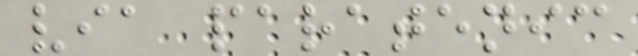via paratenic
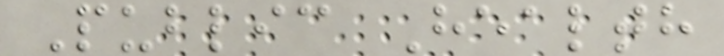Public Health
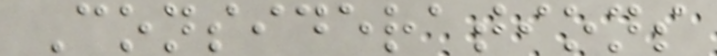Considerations
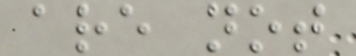are not
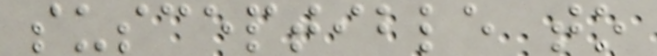susceptible to
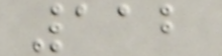112
